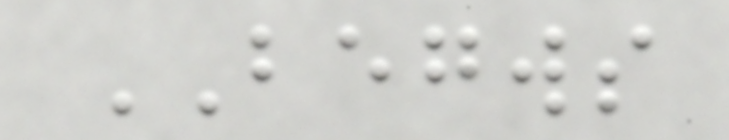BEGWS
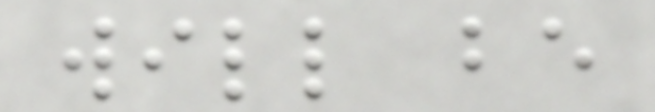will be
